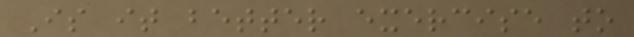Is it better exercise to
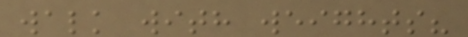walk with weights?
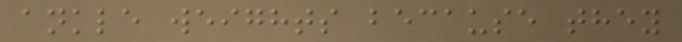ankle weights because they
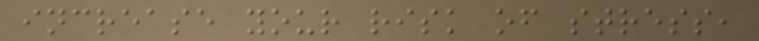increase your risk of stress,
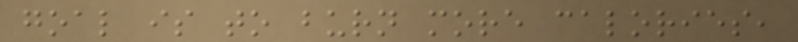goal is to burn more calories,
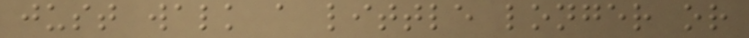just walk a little longer or
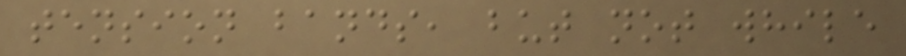tension bands, but not while
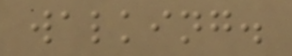walking.
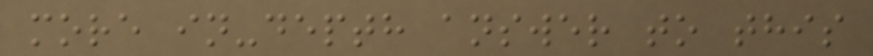more in-depth answer to this
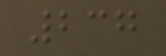237
